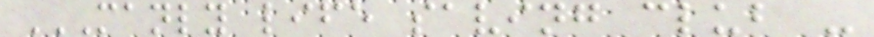MANLY LIFE SAVING CLUB -
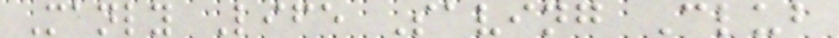Manly Life Saving Club
